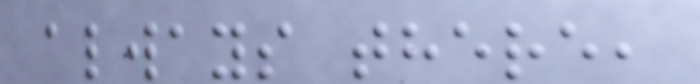always there,
